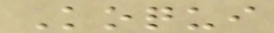Koqui
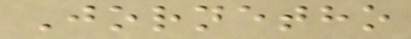Jornetho
